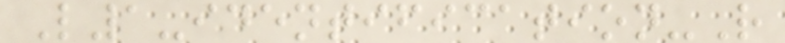L1-identification-R
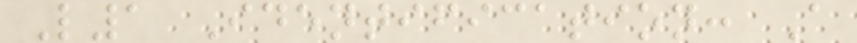L1 Identification: A
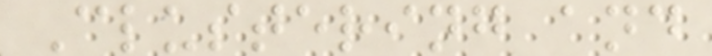Clustering and
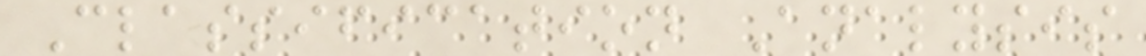Classification Analysis
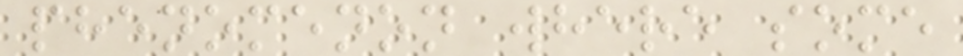phenomenon where some
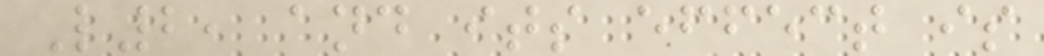L2, and its effect is
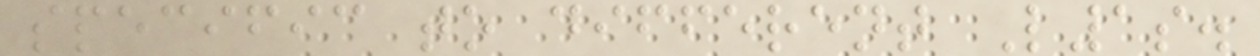specific to different L1s.
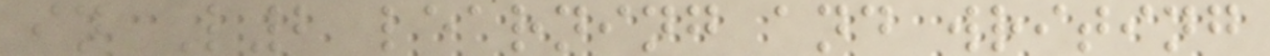in L2 learning and writing
